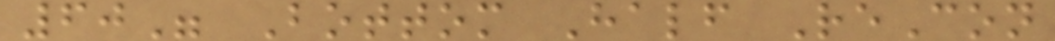60" Bottom Half ReCon
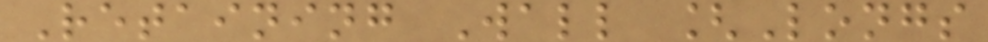Retaining Wall [Longs
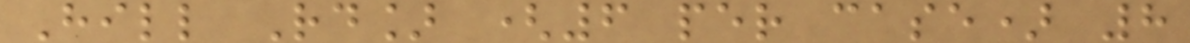Hill Rd] (6 per case) 8
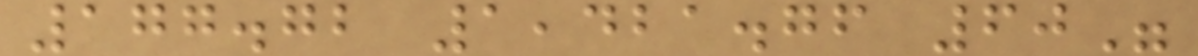177.72 1,421.76 60"
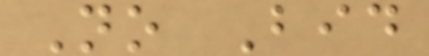No Bid
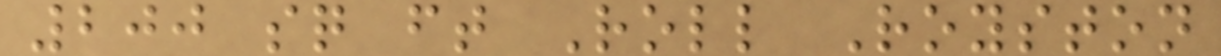200 sq ft Roll Royston
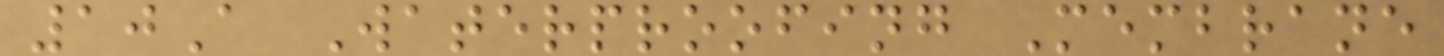10A Waterproofing Membrane
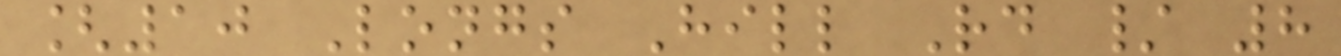[10 Longs Hill Rd / 8
